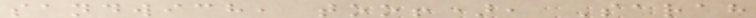sandwich, too!), Sarah
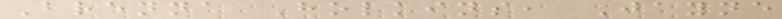Brenna Holkins, Jayne
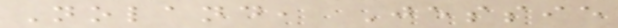Noland, Jessie
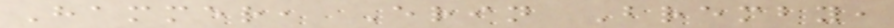Hammer, Erin Bremby,
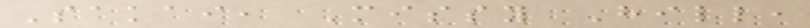Sakai, Missy Hill,
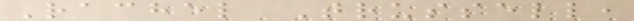Rachel Trussell,
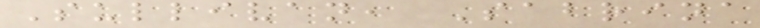Sullivan, Sabrina
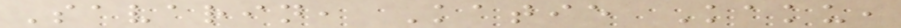Savarin, Katie Kaku,
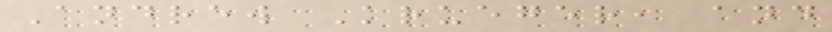Andrew Krueger, and
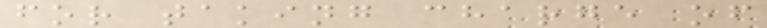for taking charge of
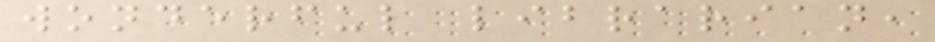wonderful librarian,
